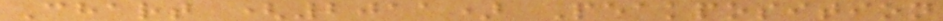Chart (2011) Peakposition
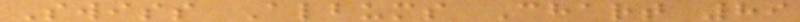Swiss Albums Chart 89
